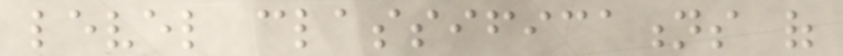level classifications of
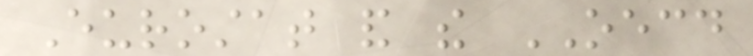Eurostat and the OECD
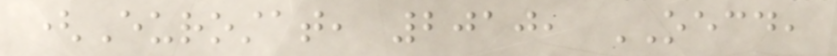(Eurostat, 2010, OECD,
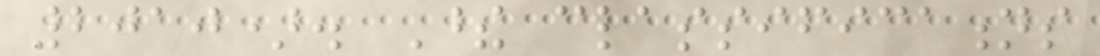2010). These classifications
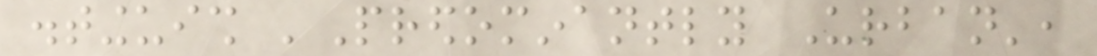distinguish 'Predominantly Urban',
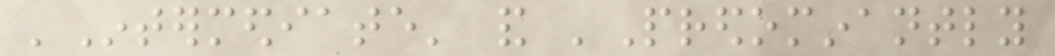'Intermediate' and 'Predominantly
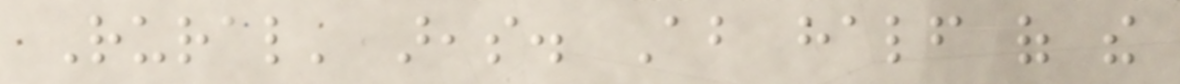Rural' areas. About half of the
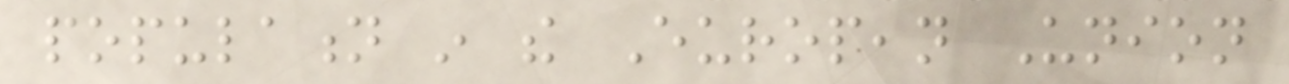population in the European Union
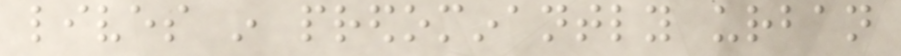lives in predominantly urban
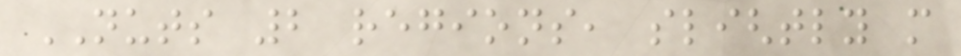NUTS 2 regions, slightly more
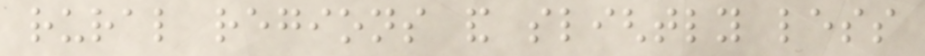rural regions and slightly less
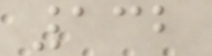132
